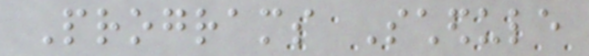Programs Schedule
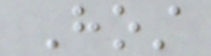Host
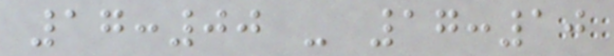17:00 - 17:10
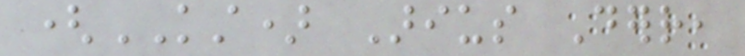(KST) Arius Derr,
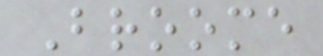Broome
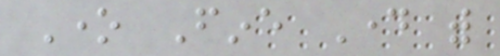One Fine Day with
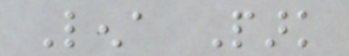Lena Park
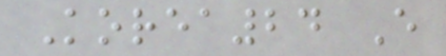Korea24 Every
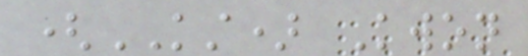(KST) Kwon
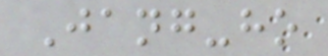Jang-ho
